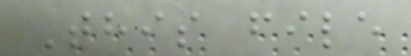This file
